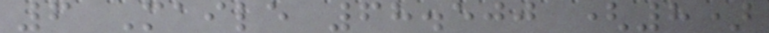6 Maile 68.500 (8)
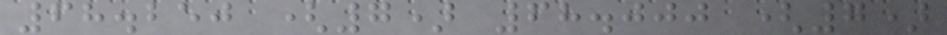68.250 (7) 68.000 (7)
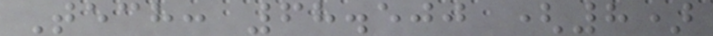Tech: 68.500 (8)
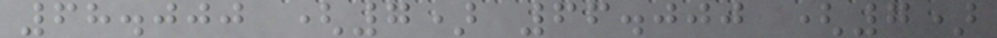68.000 (7) 66.000 (7)
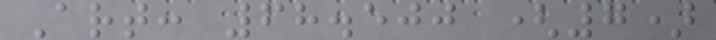Art: 68.500 (7)
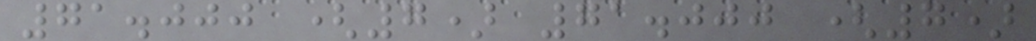71.000 (7) 71.000 (7)
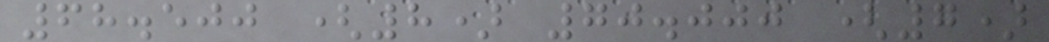68.500 (8) 70.000 (7)
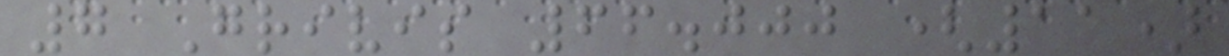7 Grivis 66.000 (11)
